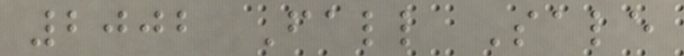2002 Fall Sale
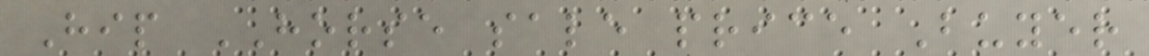Hip HORSE sale price Buyer
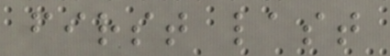first last
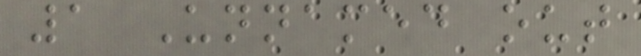1 Unnamed out
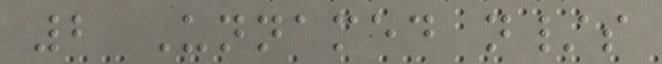2 Unnamed n/s
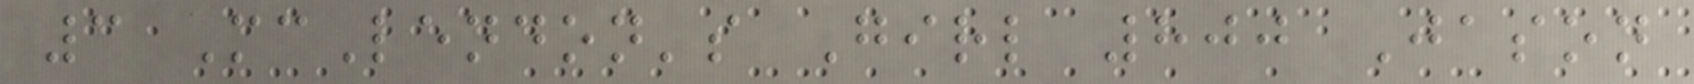3 McLendon's Girl 800 Jason
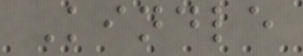Kindle
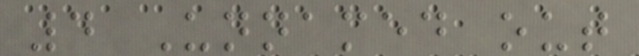4 Unnamed out
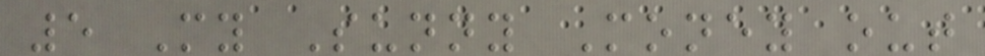5 My Sunny Money out
